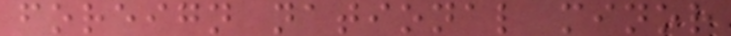foreign national minor
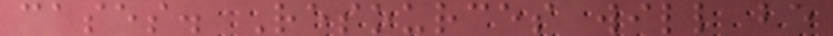cases. Resources will be
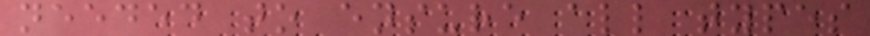needed to ensure all types
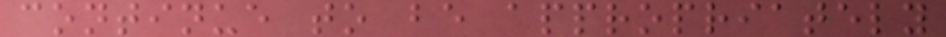continue to be appropriately
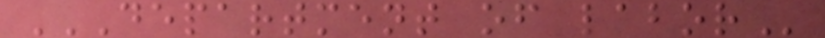DEPARTMENT OF LABOR
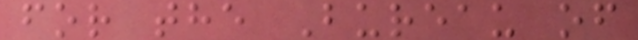for the Bureau of
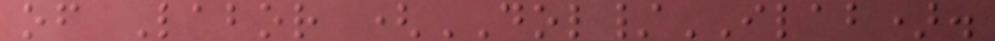of Labor (DOL/ILAB).
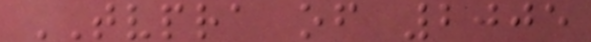TVPRA of 2005
